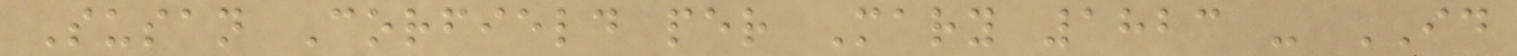Susan Corfield per Mary 1823 - ID
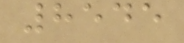8545
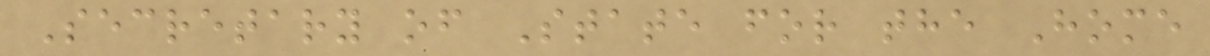Secretary of State for the Home
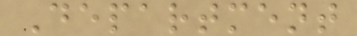Department
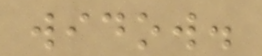widow.
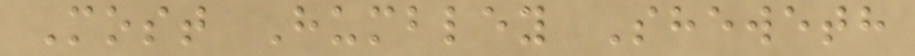Most Humbley Sheweth
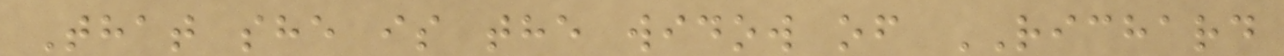That she is the widow of RICHARD
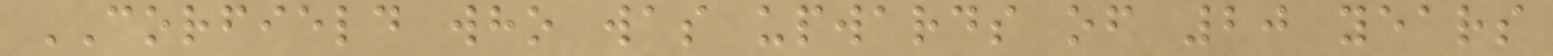CORFIELD who was upwards of 20 years
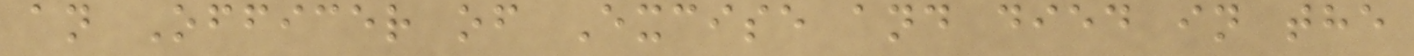an Officer of Excise and died in the
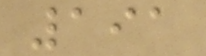191
